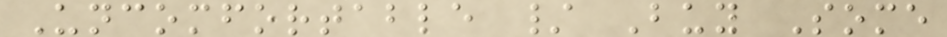Uncomfortable / Buy Some
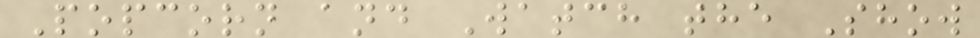Popcorn and Watch the Show
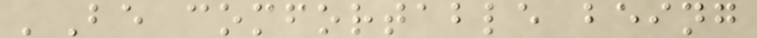'Be comfortable being
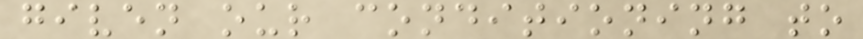given our conditioning to
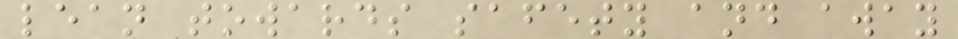lean towards safety and away
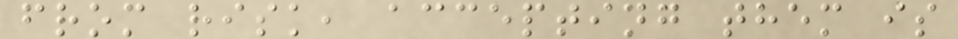from risk, accepting them is
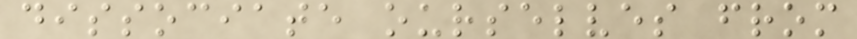dissociate ourselves from
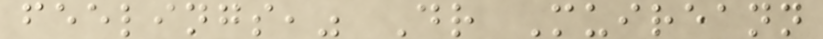feelings," Dr Muireann
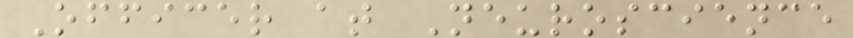Officer at Neuroscience
